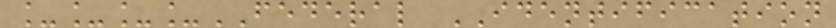____FEDERAL IDENTIFICATION
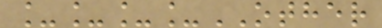____OTHER
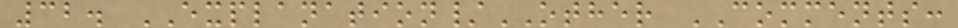32. EXPLANATION/OTHER COMMENTS:
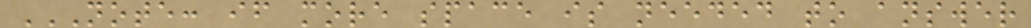NOTE: IF MORE SPACE IS NEEDED TO ANSWER
